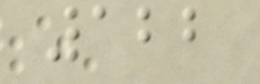122
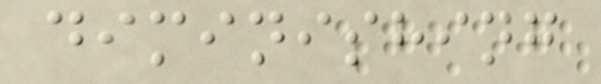diminishing
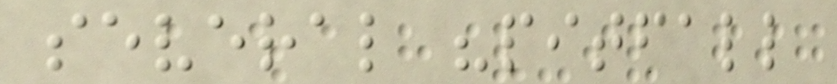several "pitfall
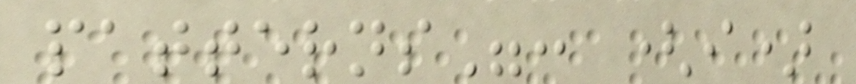patterns": (i)
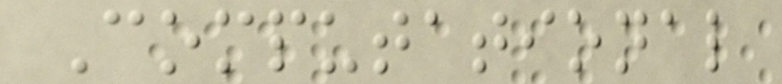Computational
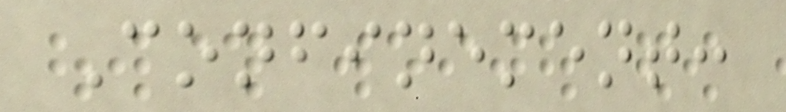Confinement:
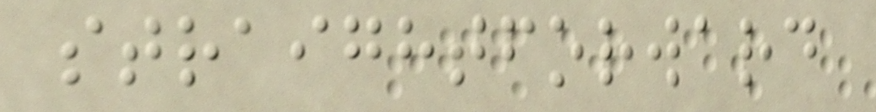straightforward
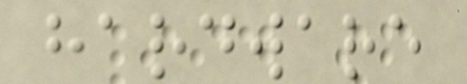hardware
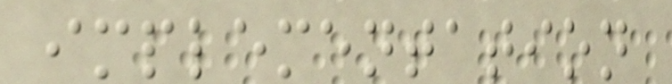implementation
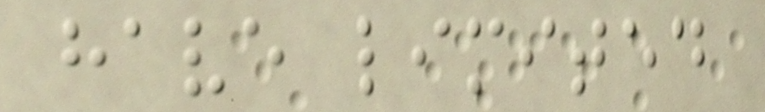have limited
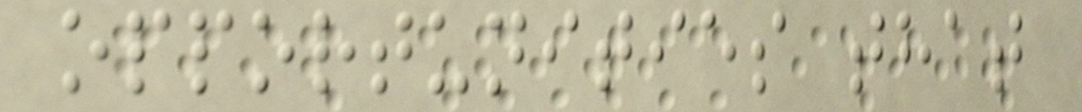opportunities that
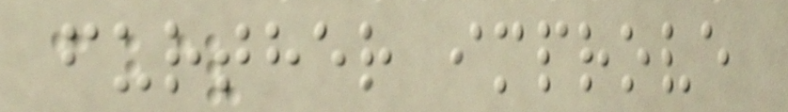further improve
